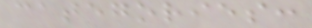categories:
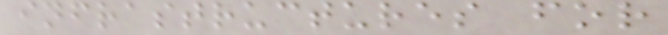infrastructures for
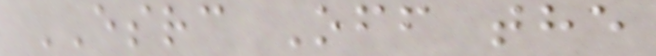ESRC Off the
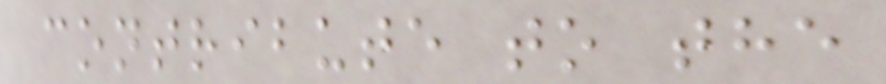contribute to the
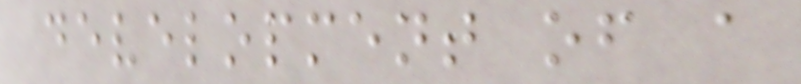development of a
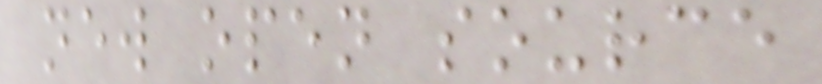new open source
